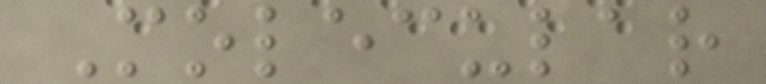Molecular
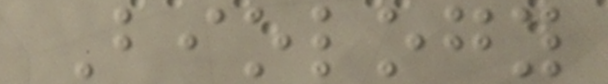Biology
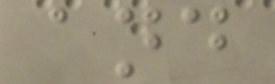and
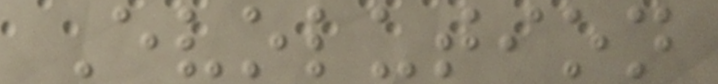Evolution
